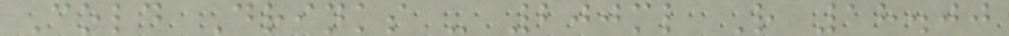Cold Drinks - 200ml R 18.00
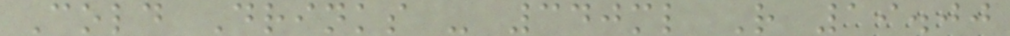Cold Drinks - 340ml R 19.00
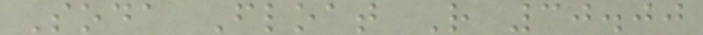Soda Float R 30.00
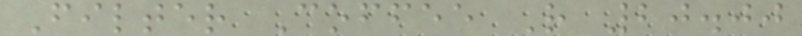Filter Coffee R 20.00
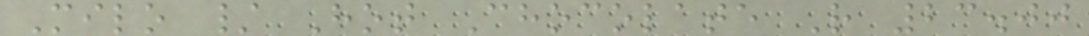Milo / Hot Chocolate R 23.00
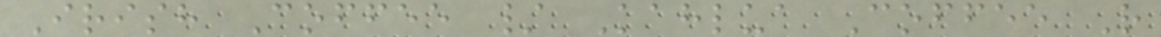Irish Coffee / Kahlua Coffee R
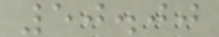50.00
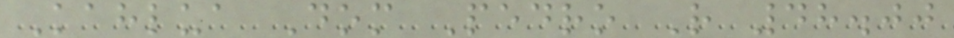Kahlua Dom Pedro R 48.00
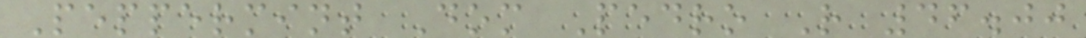Peppermint Dom Pedro R 46.00
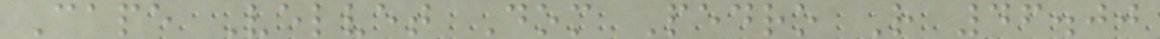Cape Velvet Dom Pedro R 46.00
